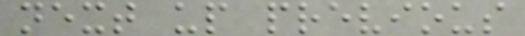next up previous
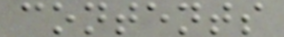contents
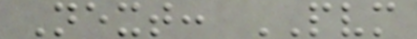Next: PVM
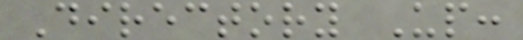Directory Up:
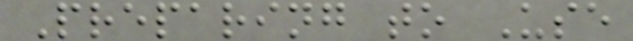Preparing to Use
